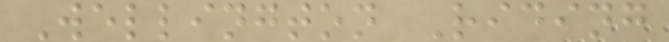Wellington Riding
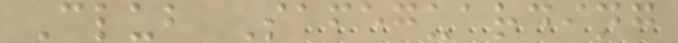Club Safeguarding
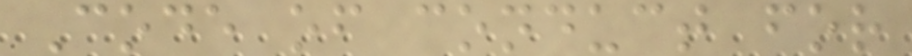Code of conduct for
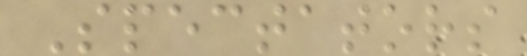Spectators
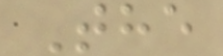The
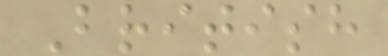British
